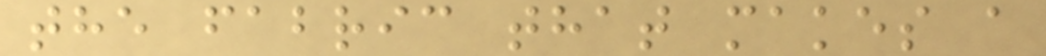the fabric that makes a
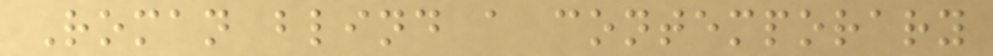Roman blind a contemporary
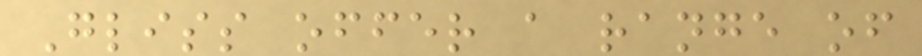Gliss offer a range of
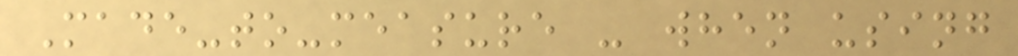Made-to-measure - when using
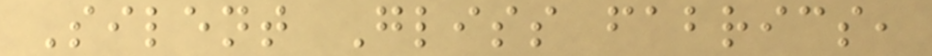Silent Gliss fabrics,
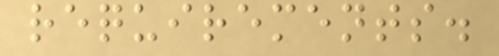requirements.
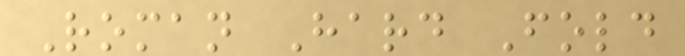Roman Hard Fold
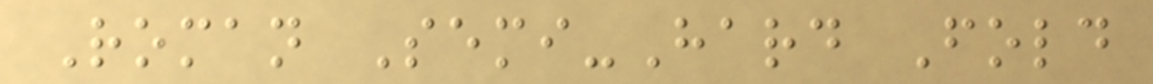Roman Semi-Hard Fold
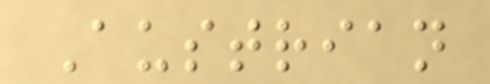Austrian
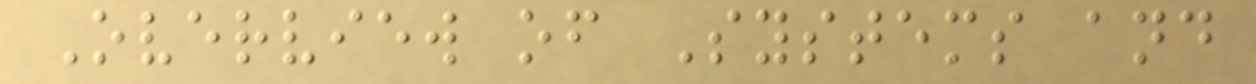Overview of Systems and
